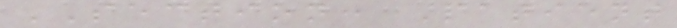SECTION: Patient
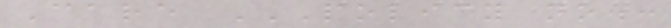Care POLICY NO.:
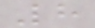8
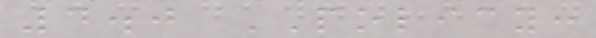4.0 POLICY:
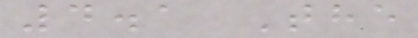4.1 The
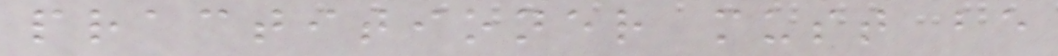practitioner must be
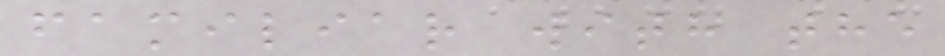familiar with the
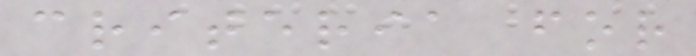criteria for
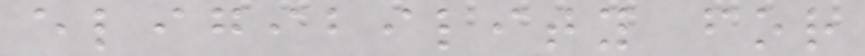eligibility for
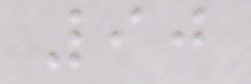90
